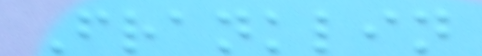Franklin
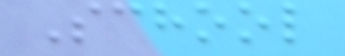School
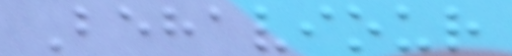Behaviour
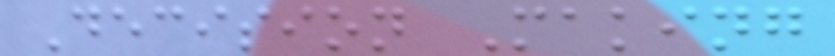Decision Making
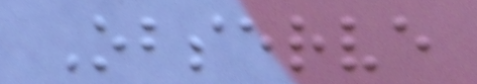Observe
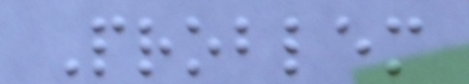Problem
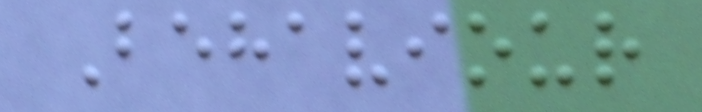Behaviour
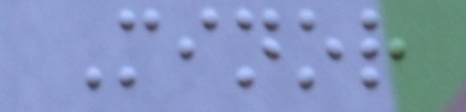Minor
